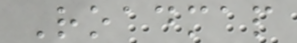Roadmap
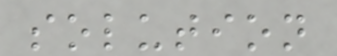solution
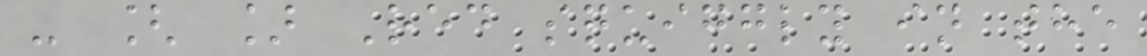- [ ] Red squiggly in the
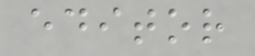editor
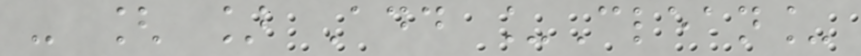- [ ] Add _Clean_
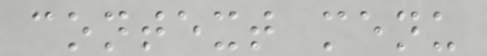context menu
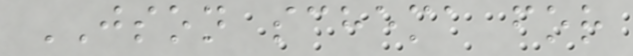JSON schema for
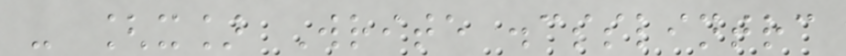- [x] Write .csslintrc
